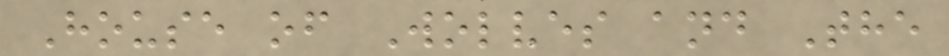House of Wolves and The
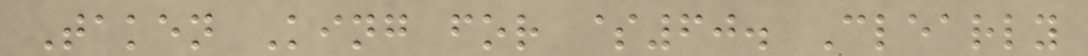Taken King for $60. Clearly
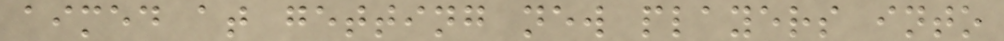aimed at getting new players into
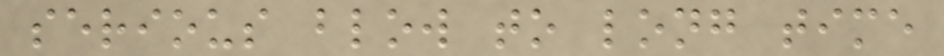serious blow to long time
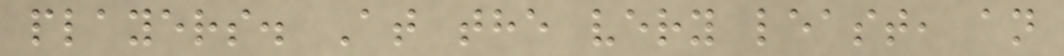players. At the very least, an
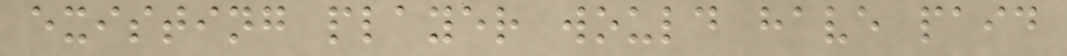existing player would have paid
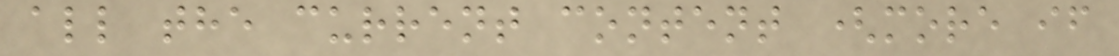all the current content (more if
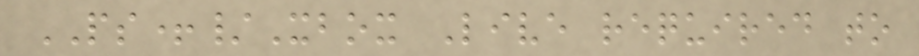PS+/Xbox Live required to
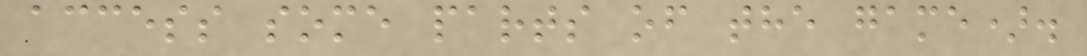access some parts of the game).
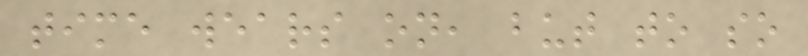time wears on, but to so
